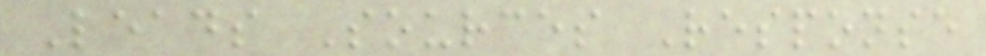Leads Sources Response
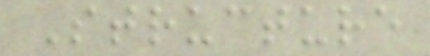Structure
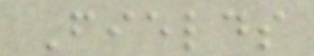Fields
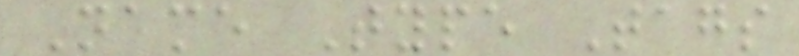Name Type Tags
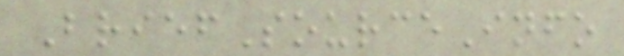BriefSourceInfo
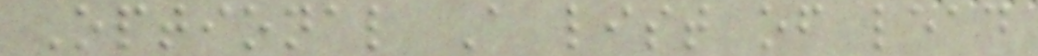Optional A list of lead
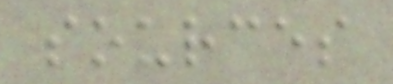sources
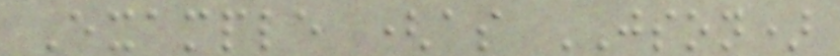Example (as JSON)
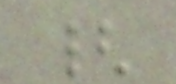{
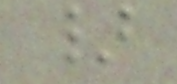}
